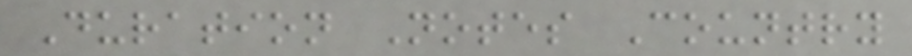Duration Notes Country
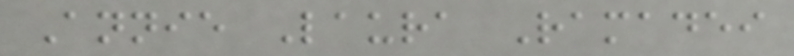Annie Laura Ramadei
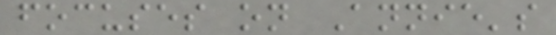focuses on Annie's
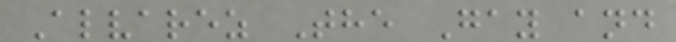Alvarez The Gay and
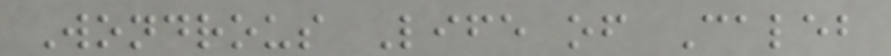Wondrous Life of Caleb
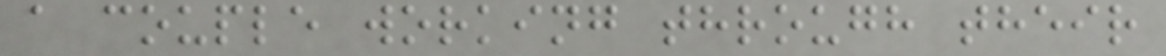a couple working through their
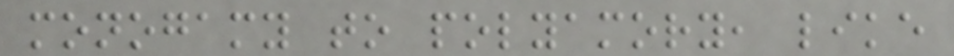monogamy to polyamory, like
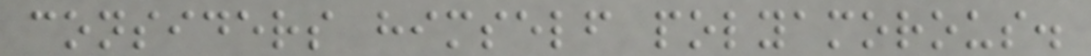considers himself polyamorous.
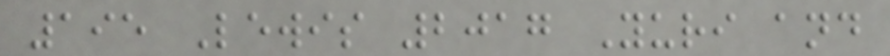195 Lewis 2017 Yuri and
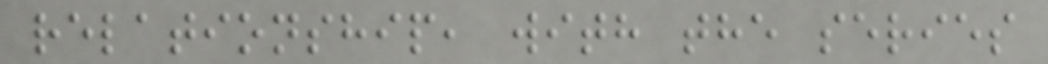relationship, with the series
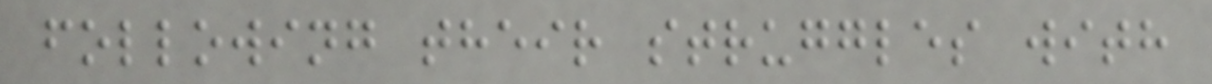following their struggles with
